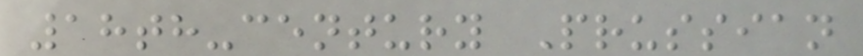18th-century Prussian
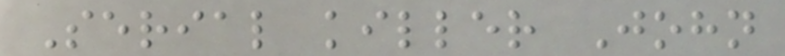Serial killer John
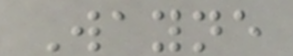Wayne
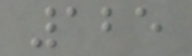125
